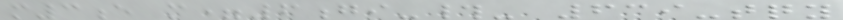m3e m=6gi-#- 639-tqy
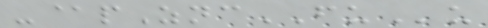-@pZncFUu
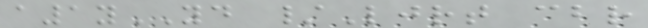a1yYD /Ljrt cbr
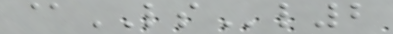@LSl2
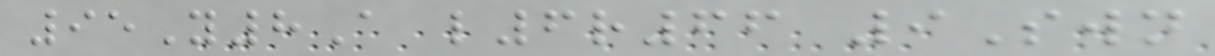95Y8A l6r66 9Swn
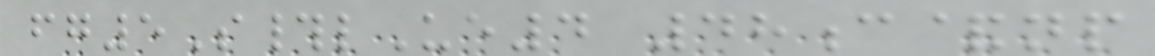fg5S#lUe4 48c&np
